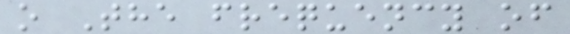o The frequency of
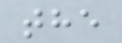the
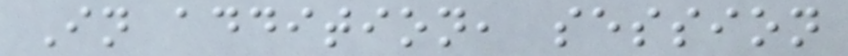In addition, session
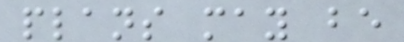plans may be
